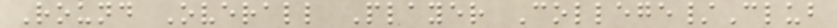Round Overall Player College/Club
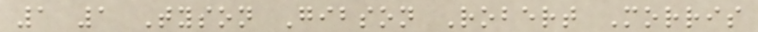1 1 Tyson Gibson Robert Morris
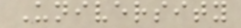University
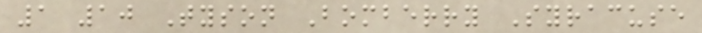1 10 Tyson Bomberry Syracuse
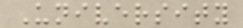University
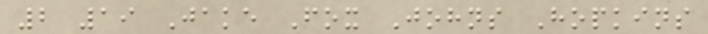2 19 Jake Fox Johns Hopkins
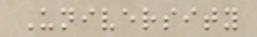University
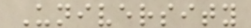University
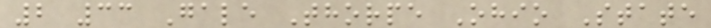2 33 Gale Thorpe Ohio State
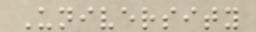University
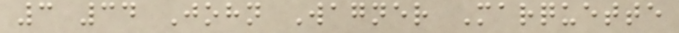3 34 John Wagner Marquette
